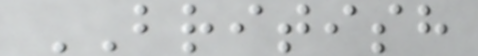BRITISH
